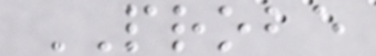PROBE
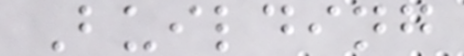Building
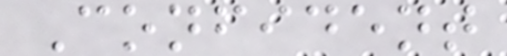Confident
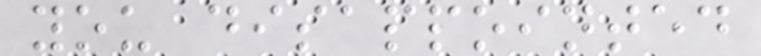you disappointed
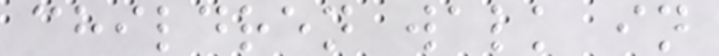children walk in
